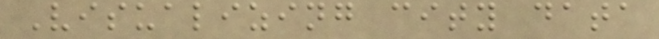Visualizing city data
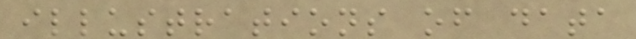illustrations of data
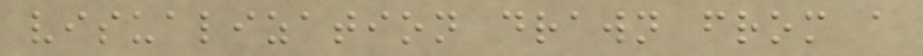visualization drawn from a
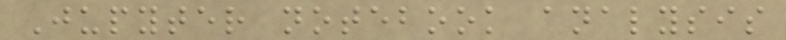Jupyter notebook analysis
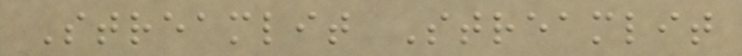Streamlit Streamlit
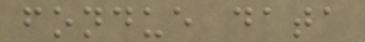fondue data
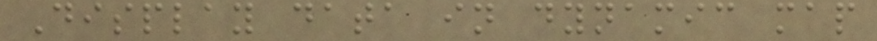Display data in dynamic map
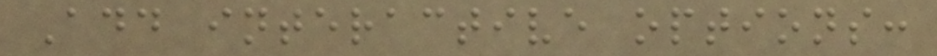Add interactive options:
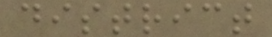district
